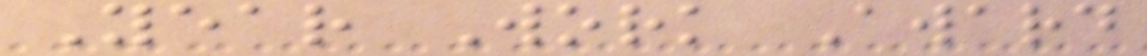Year Work Award
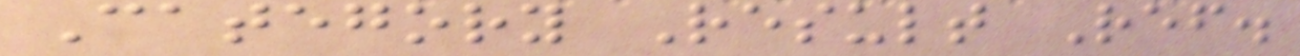Category Result Ref.
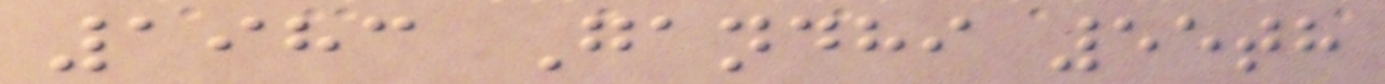1983 Gandhi 55th
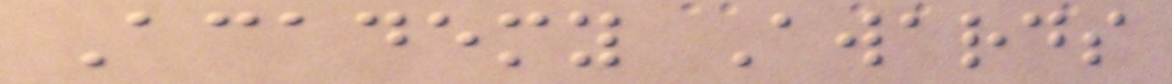Academy Awards
